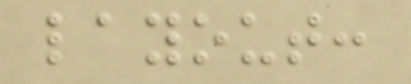layout:
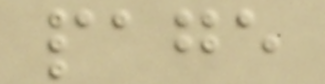page
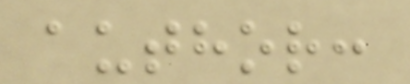author:
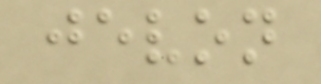jevon
